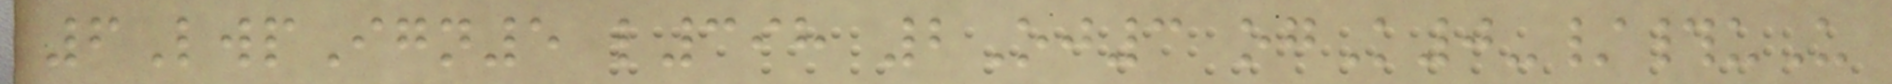6LwpIgn5 l398 2Oj3 ogK0-/#uU
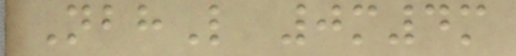NbhL 0m4m
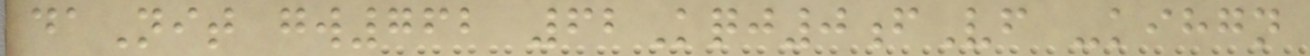daNit gw762 62Kqj0fVf -kihgn
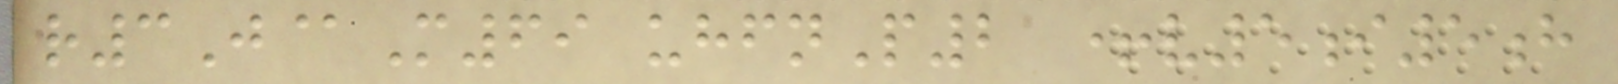r3J@M69 uhfnP2 +v5i5h
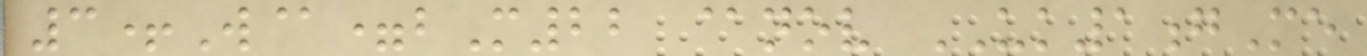3+W@=bM22 @nov UK1gMe
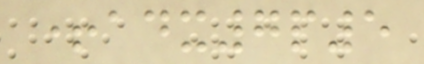+adx7p5
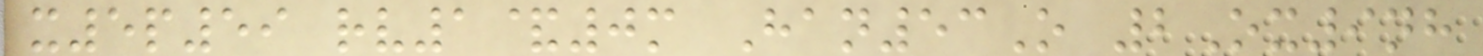x5p59 rv1&0m Han53O 2Ox9nh
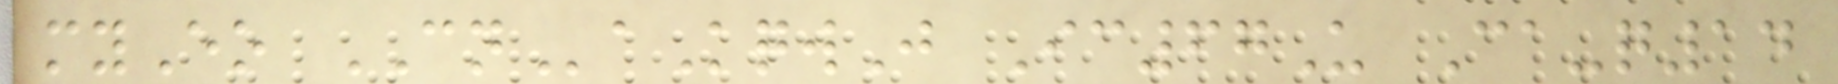myEo CNaKqwJ Ic67U Ca-q14
